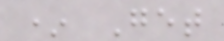* Get
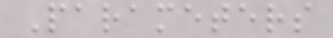Parameters
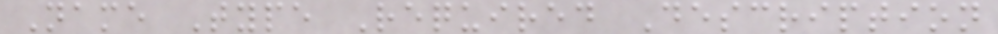Name Type Required Description
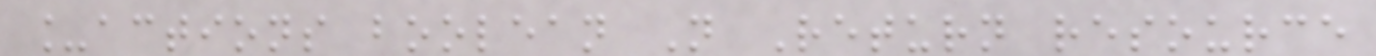_actions boolean N Return resource
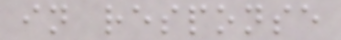in response
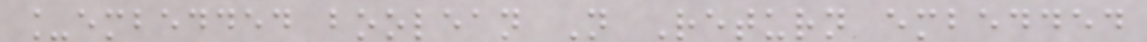_embedded boolean N Return embedded
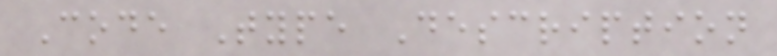Code Type Description
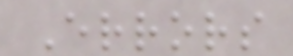Errors
